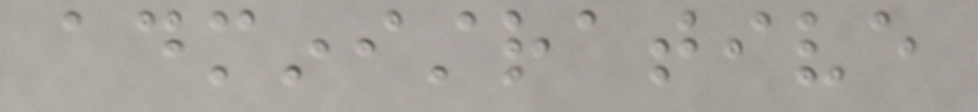administrative
